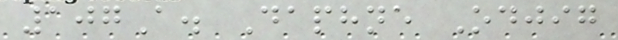107A. Daphne Odjig
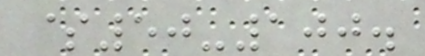$50-100.
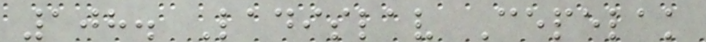108. Ladislav Cepelak
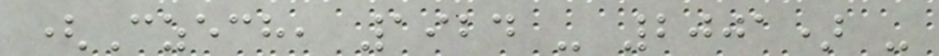(Czech, 1924 - 2001) -
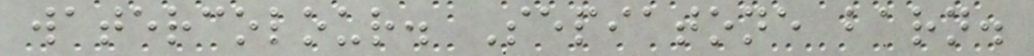watercolour. Sepiatone barn.
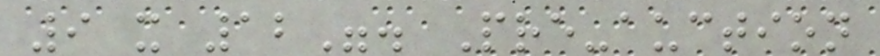9 x 12". Pre-auction
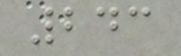243
